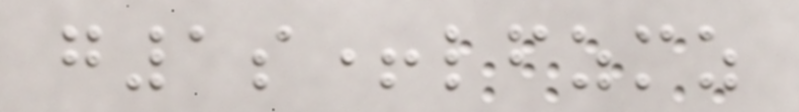g1s+lfzmz
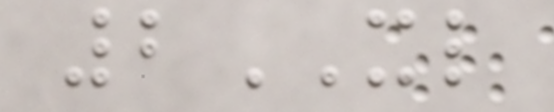2XL
